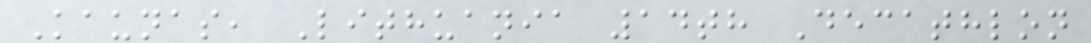Kaunas, Lithuania 14th Decathlon
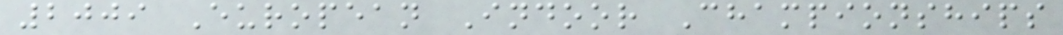2009 European Indoor Championships
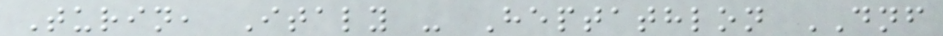Turin, Italy - Heptathlon DNF
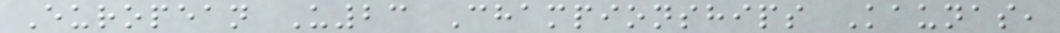European U23 Championships Kaunas,
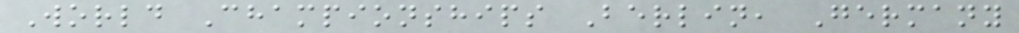World Championships Berlin, Germany
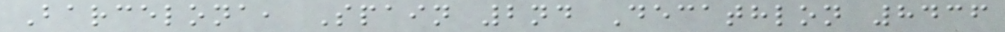Barcelona, Spain 2nd Decathlon 8436
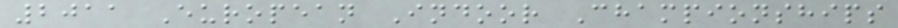2011 European Indoor Championships
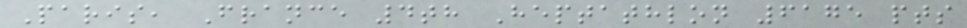Paris, France 4th Heptathlon 6175 pts
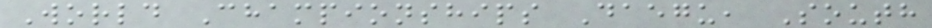World Championships Daegu, South
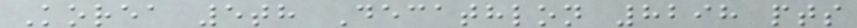Korea 5th Decathlon 8298 pts
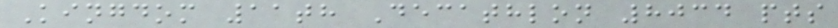Kingdom 11th Decathlon 8034 pts
